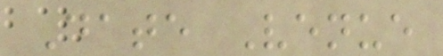Date Venue
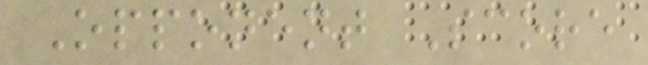Opponent Score
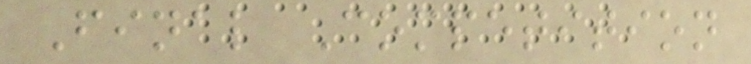Final Competition
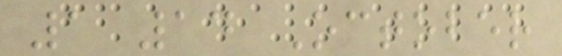1 14 October
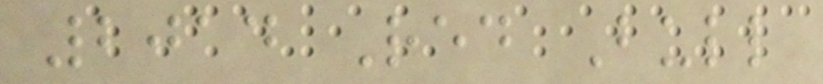2014 Red Bull
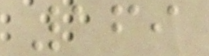169
